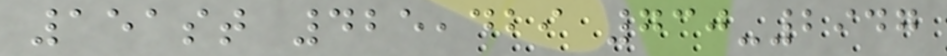151st 425,429 730-2947
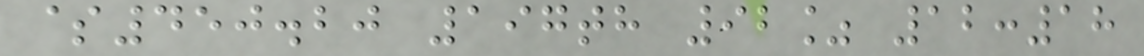$450.20 197th 92% 12:18
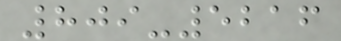809-5216
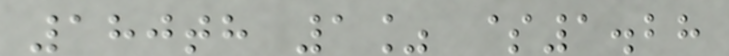180th 1% $1.28
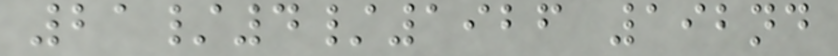21/4/1926 192nd
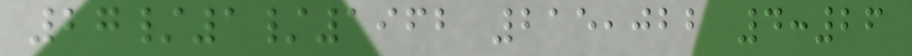27/1/1962 215,022 4:26
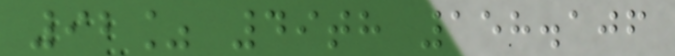92% 49th 158.106
